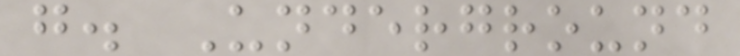g. Underground
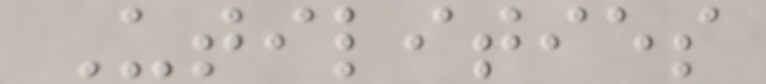Utilities
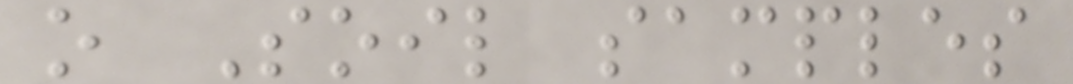o Soil samples
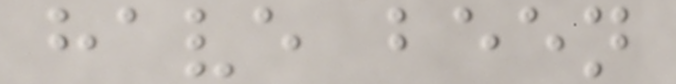have been
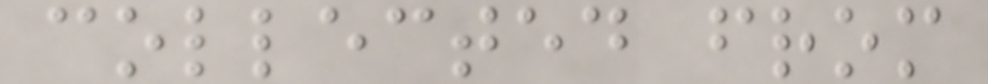collected from
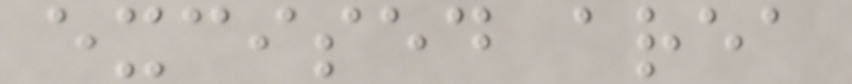excised area
